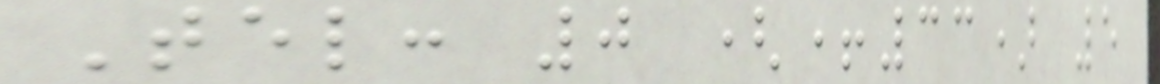Tel: 0 (+33) 5
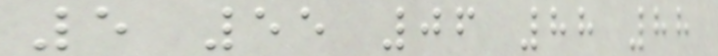5 55 06 88 88
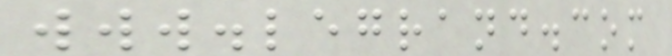www.legrand.com
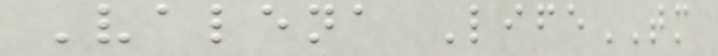Valena LifeTM
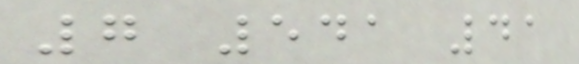7 541 41
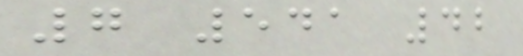7 541 42
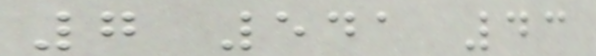7 541 43
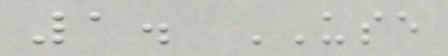1. USE
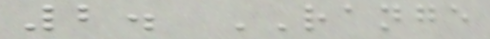2. RANGE
